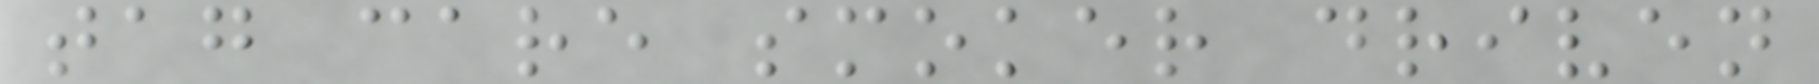tag care smoker driven
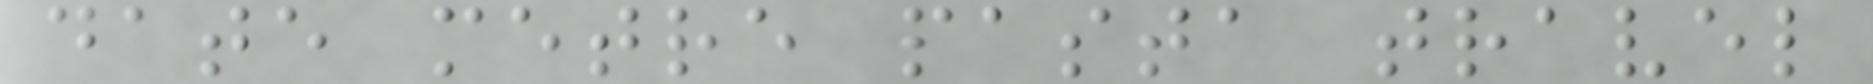date metre pasta travel
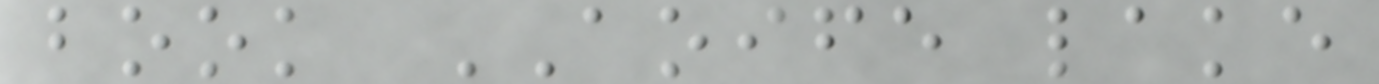book AOIFE lake
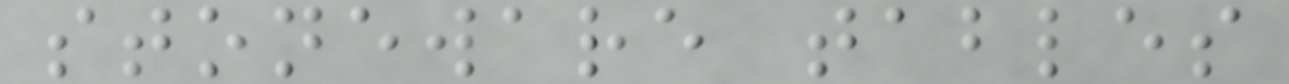stoneware tables
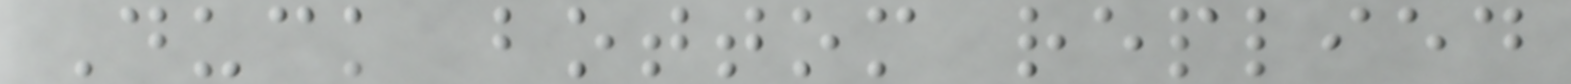Duck bottom replied
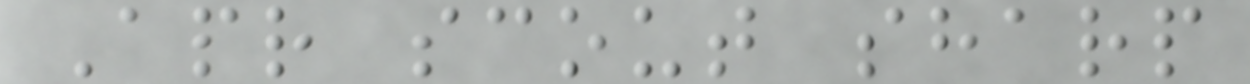Apr scout sharp
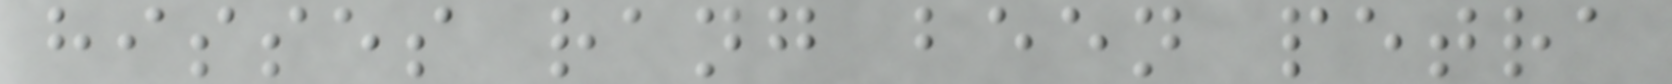hisses rang been petra
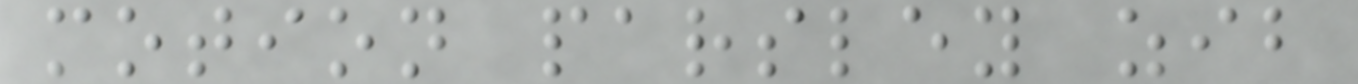motion parsley zib
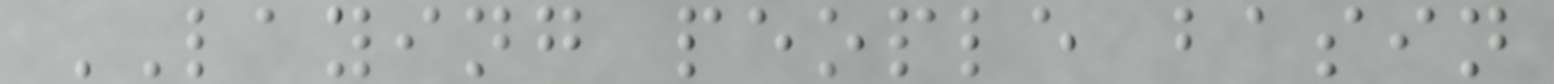LAYING people basin
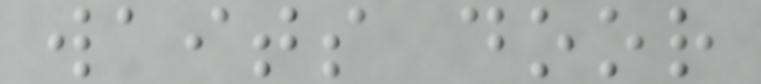waits door
